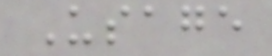Usage
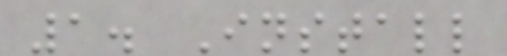1. Install
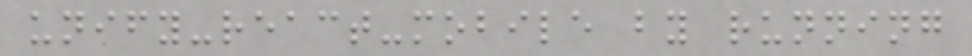unify-react-mobile by running
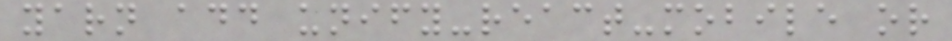yarn add unify-react-mobile or
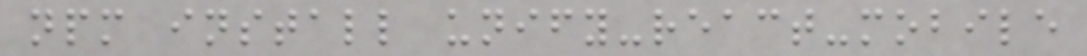npm install unify-react-mobile
